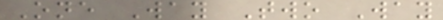One Way Two Way
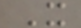X
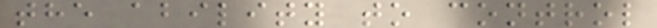the ability to control
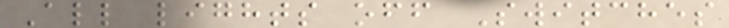All lights off Switches
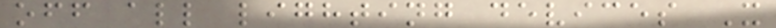off all lighting devices X
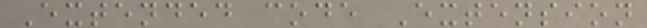Extended code Extension
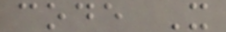code X
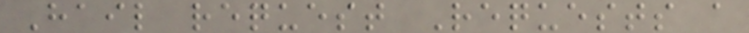Hail request Requests a
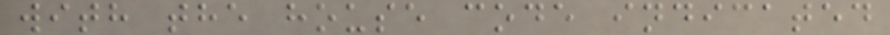with the house code indicated
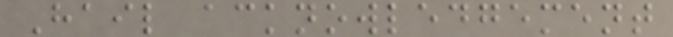Hail acknowledgement
